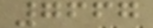7667
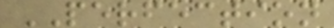PERFECTION
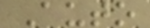Auto
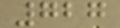727
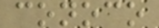conoco
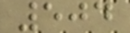504
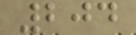204
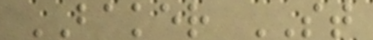BAKER ST
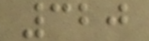320
